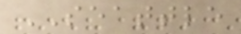SEATTLE
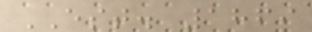EST. 1869
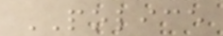POLICE
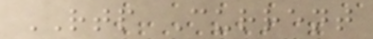RTP Current
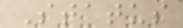Status
